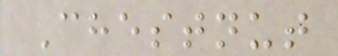Chestnut
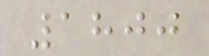1800
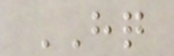HQ
